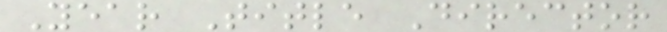Year Title Director
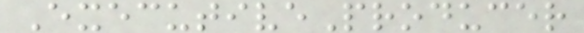ExecutiveProducer
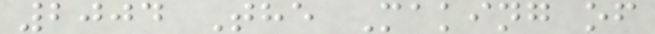2004 The Making of
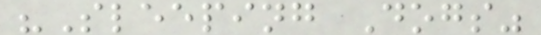"Sleeping Dogs"
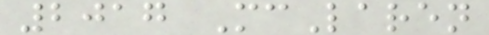2017 McLaren
